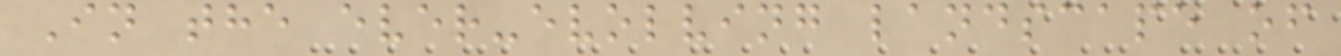In the ever-evolving landscape of
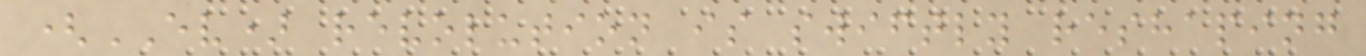(EV) revolution is swiftly reshaping
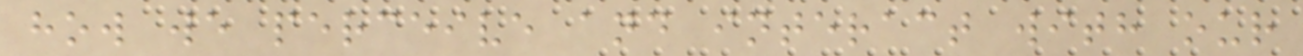how we perceive and interact with our
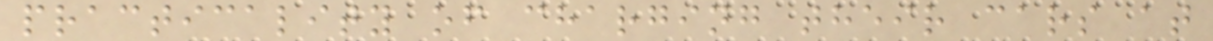practicality of charging their cars at
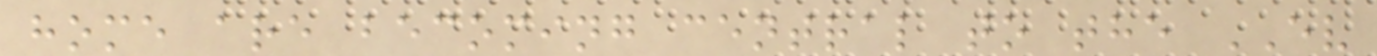home are becoming central to the EV
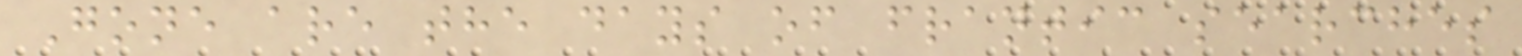Gone are the days of frantic searches
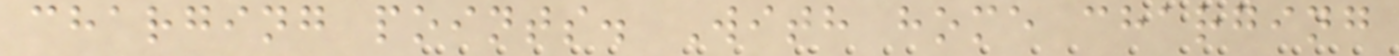charging points. With home charging
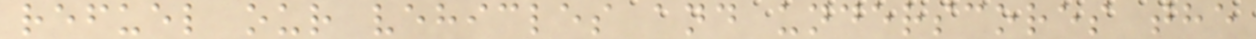refuel our vehicles and underscores the
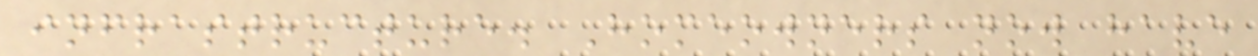infrastructure. Homeowners now have
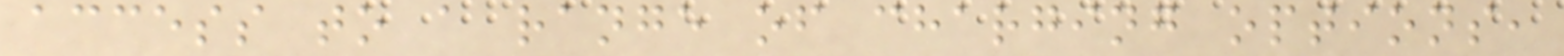access to a range of charging options,
